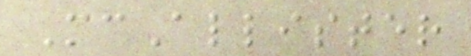McAllister
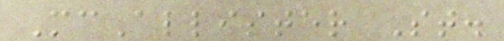McAllister St.
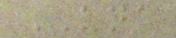UNA
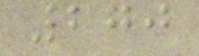270
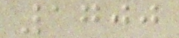1700
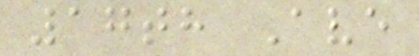17th Ave
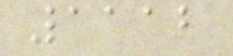1112
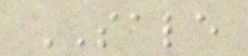SALE
